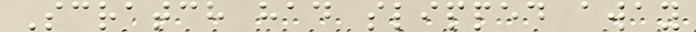Scratch had slipped away
